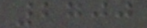2700
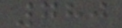780
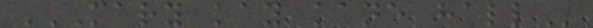MARY KAY KANE HALL
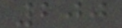200
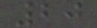20
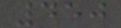450
